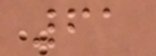61
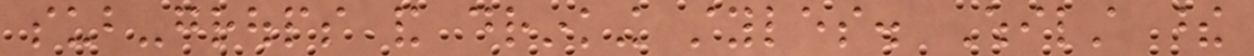sub-groups and drinking styles. Whilst these
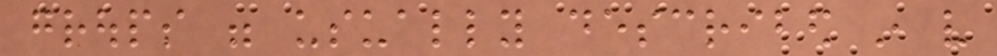groups were usually described in very
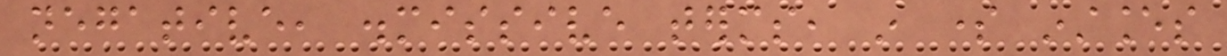negative, dismissive terms, in some instances
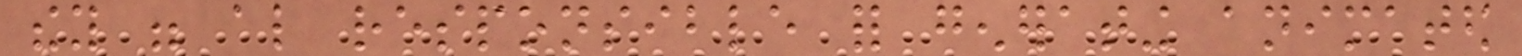they were also responsible for generating animated
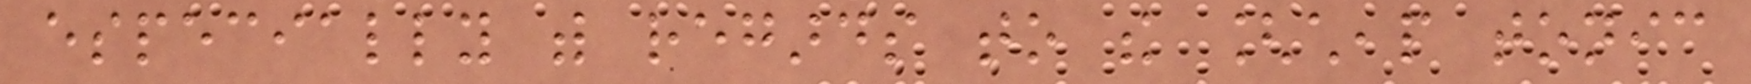especially with regards to the [cheap tonic
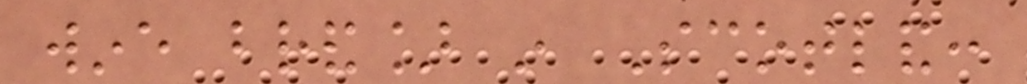wine brand] in Scotland:
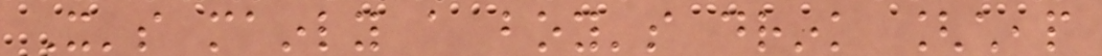It's mainly a boy's drink [cheap
